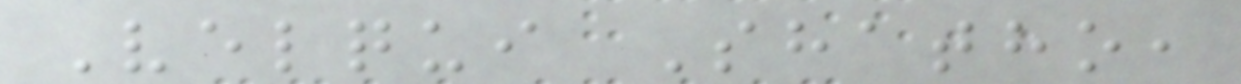Velqui Shatho,
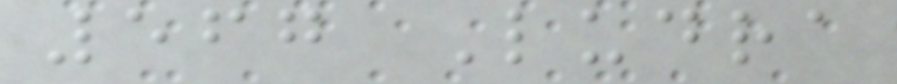567 Ludra
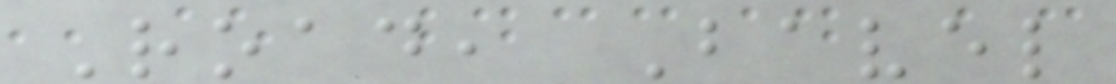Road, Bavel
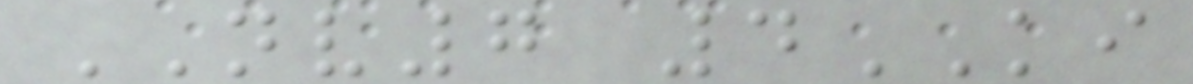NV7 4KI
